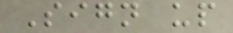Sign up
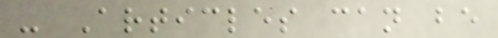- Articles can be
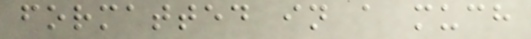formatted in a much
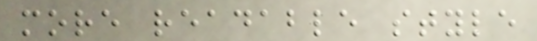more readable style
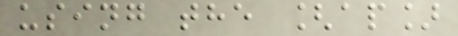using the [ap]
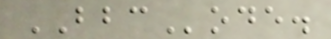BBCode.
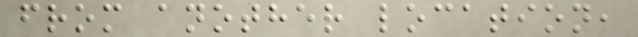from another location,
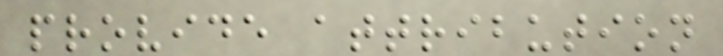provide attribution
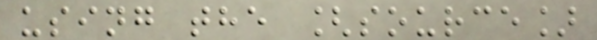using the [source]
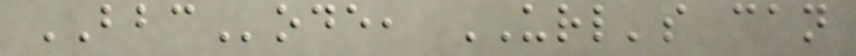BBCode, URL's can
